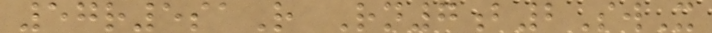57r5saR Rn7b2SwX
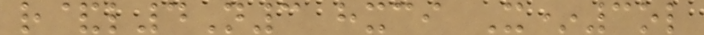r&l4N3 hxci X*3ol
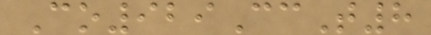Co929CcT8
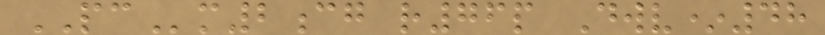PCm2cg r76p Dwv*48
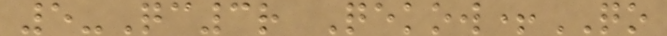5-Qc3r Qekow+QO
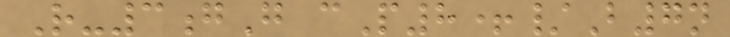R-3gG cP8+/B7n
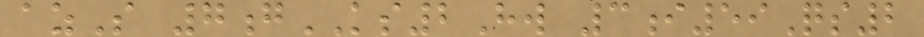azS 7gKS2Hw 3i59Qs2
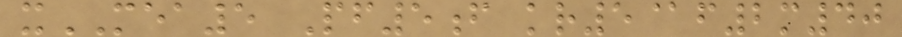xMEA5 Pf5f kr5@f2m40
